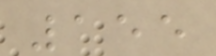155
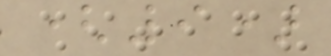(9)
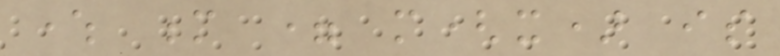where m = m(x) is
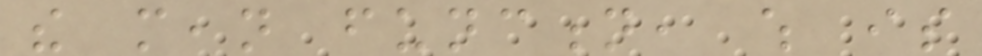the mean function, which is
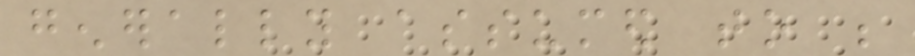generally assumed to be
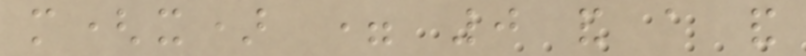m(x) = 0 and a and
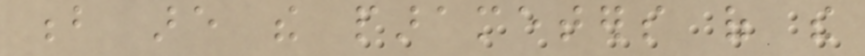b are the parameters of the
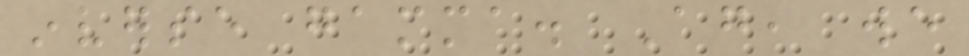inverse gamma. Again, we
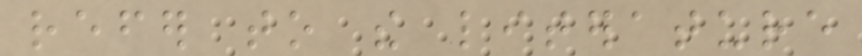refer to the literature
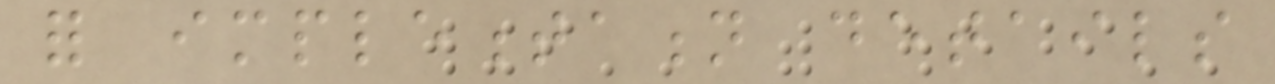for implementation details
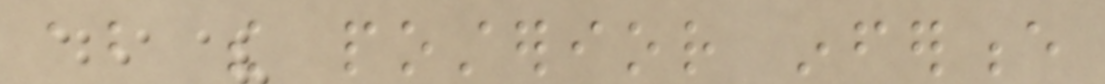about the posterior inference
